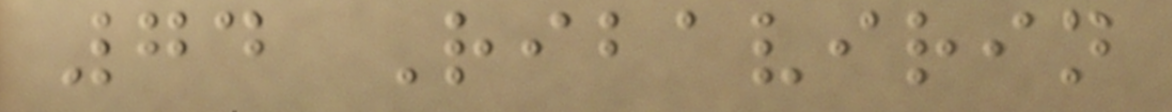74 Ribavirin
